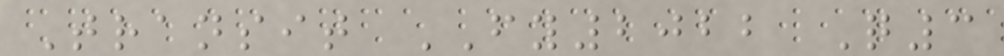Transit FY2022 Q3
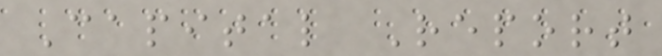Capital Report
